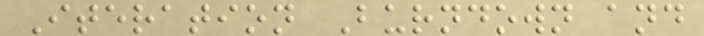Iteration Burndown and
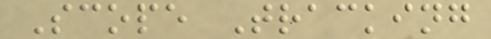Scope Tracking
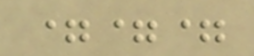===
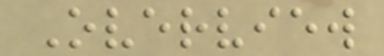Overview
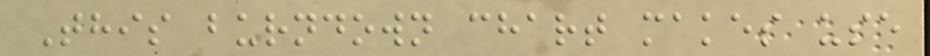This burndown chart makes use
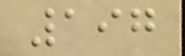197
